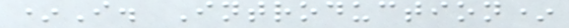*I. Introduction*
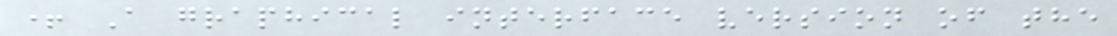+ A graphical interface version of the
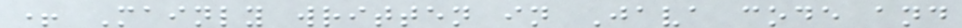+ Mainly written in Java code and
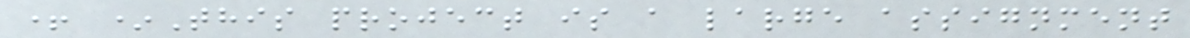+ *This project is a large assignment
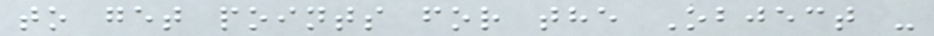to get points for the Object -
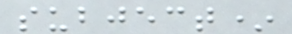subject*
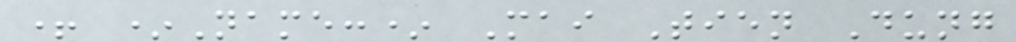+ *Name:* Mai Tien Dung
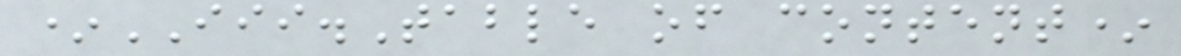*III.Table of content*
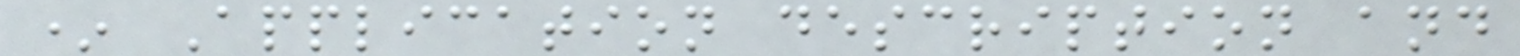* Application description and
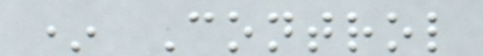* Control
